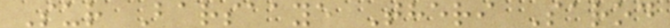Sur Barsaaye Theri Sarod
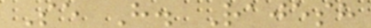Se H. Rajesh
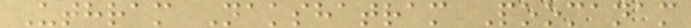Uthram Nakshatram Poomanam
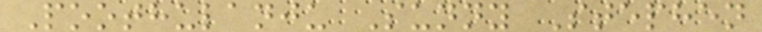Poothulanju Sunny Stephen
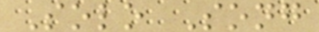Solo Song
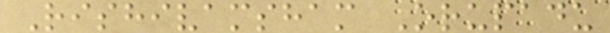Rishivamsham Orupadu
